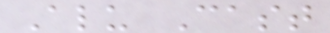Alu Cast
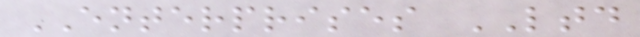ENTERPRISES LTD
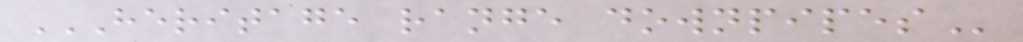HERITAGE RANGE DOWNPIPES
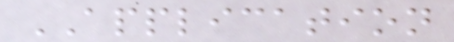APPLICATION
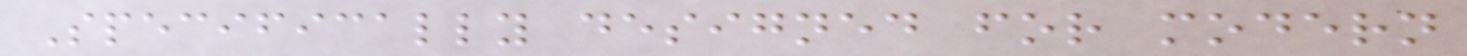Specifically designed for modern
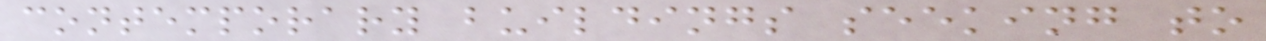contemporary buildings seeking to
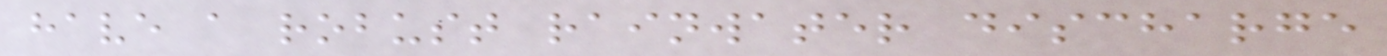have a robust rainwater discharge
